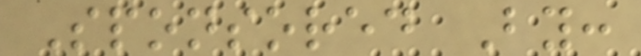Sponsored By:
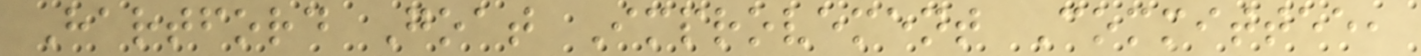Hartford Goat Improvement Committee,
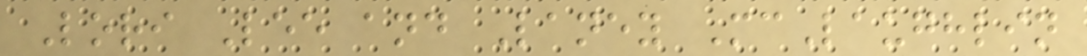Lori Lee and Laney McLaughlin
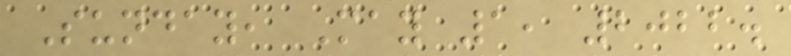Sunday, May 1, 2022.
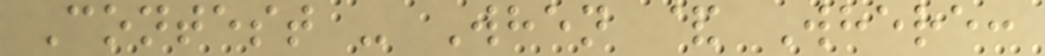Contest - When & Where:
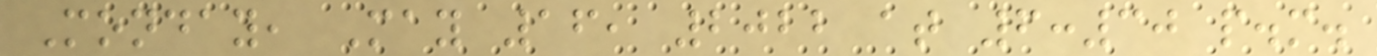Monday, May 16, 2022 at 6:30 p.m.
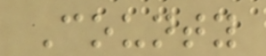County
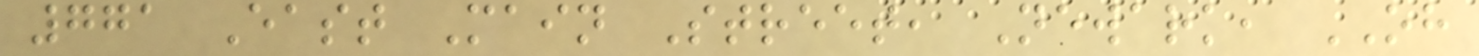771 East Main Street, Newark, OH
